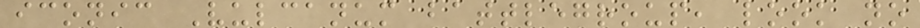iconic Vulcanum battlegroup, look no
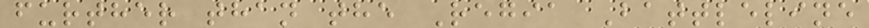further than the Regia Battleline
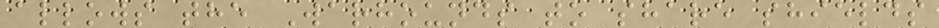allows the Warhounds to share shields
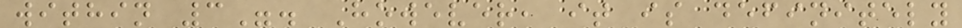within 3". However, it is definitely
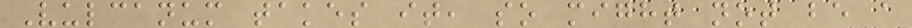Vulcanum takes it, so might not be a
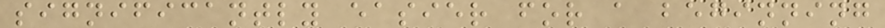significantly easier for a beginning
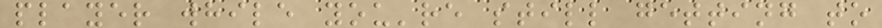player while you're still getting to
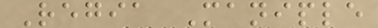Regia Maniple
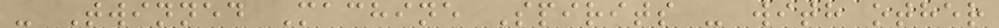- Twinned Machine Spirits - with other
